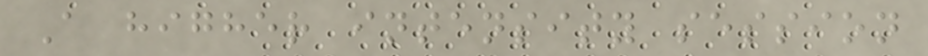A higher intensity session
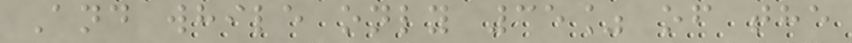And while only 35% of the
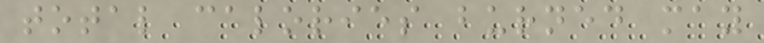total calories burned may
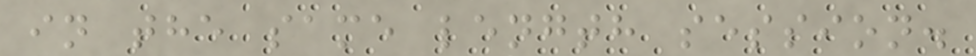in the same length session.
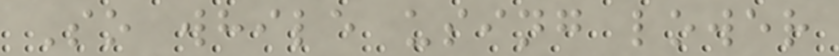So while using lower
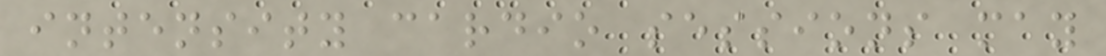intensity cardio sessions may
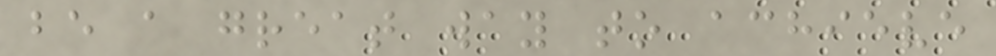be a great way to achieve
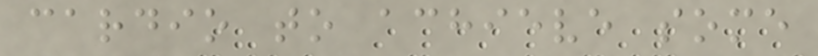cardio to achieve some
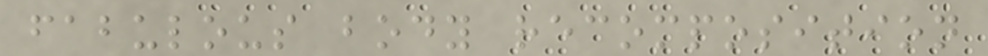fabulous body recomposition
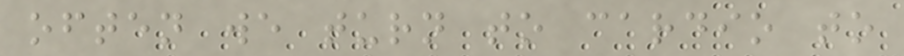often we turn to cardio to
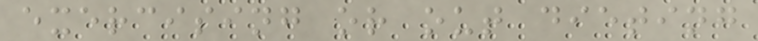exercising or out dieting
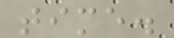time.
